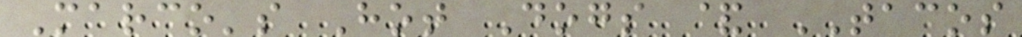Marco's Hot Dogs & TACOS
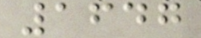1647
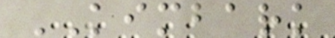KIMBARK
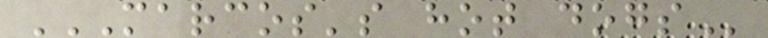MARCOS'S HOT DOGS
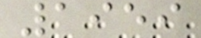1959
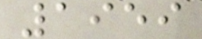1959
